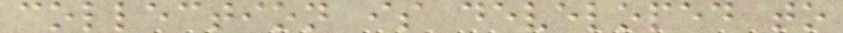collection is developed to
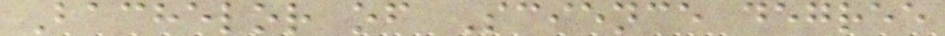Bachelor of Science degree
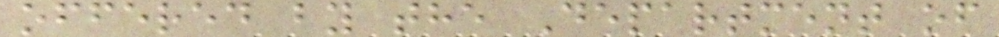offered by the Department of
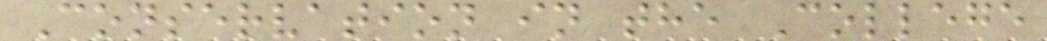Conservation in the College
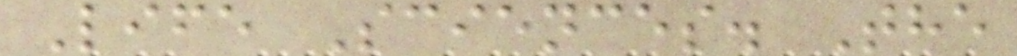Life Sciences. The
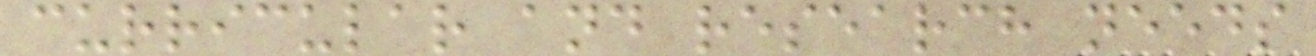curricular and research needs
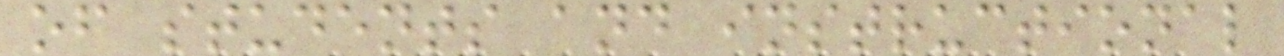of students and instructional
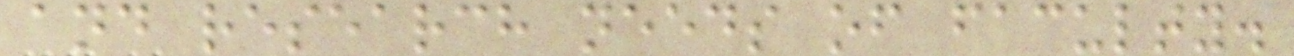and research needs of faculty.
